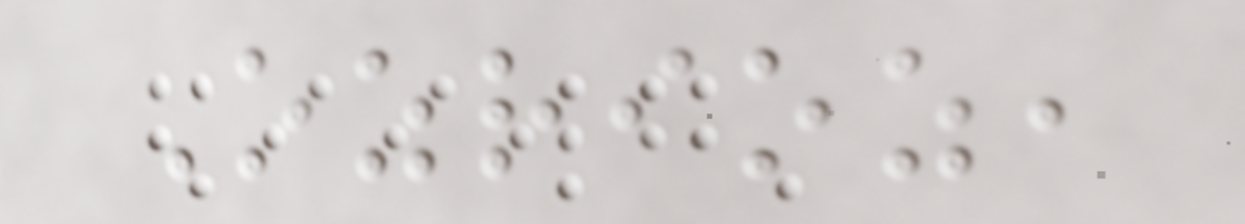Ozrioz,
